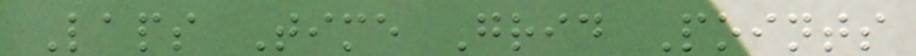Laps Time Grid Points
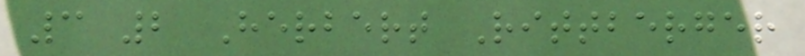3 2 Herbert Rittberger
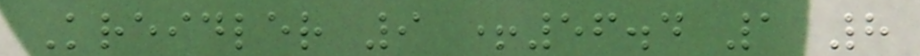Kreidler 9 +56.4 1 8
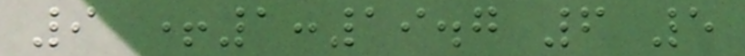9 +1:19.7 6 5
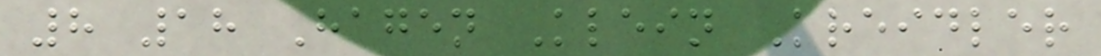8 18 Hagen Klein Kreidler
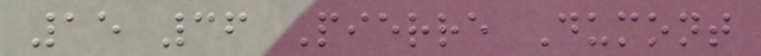15 36 Pierre Dumont
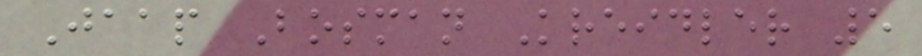Jaap Bosman Kreidler 5
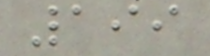199
